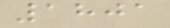1801
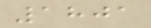1801
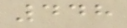448
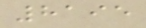8195
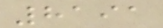8191
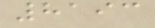8193
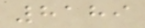8189
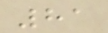81
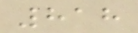818
